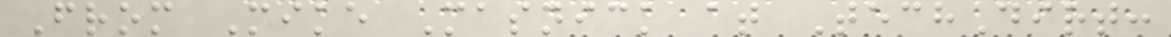From Mike Masnick at TechDirt:
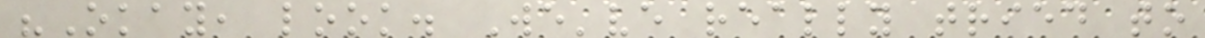"Okay, look. We've really tried to
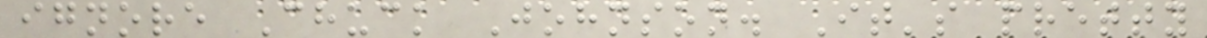ignore Chuck Johnson. It's pretty
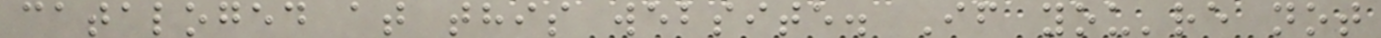cataloged at this website. If you're not
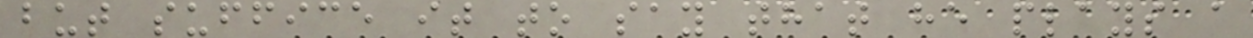but suffice it to say that he plays a
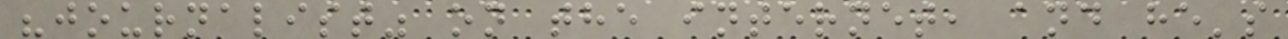"journalist" on the internet, and he's
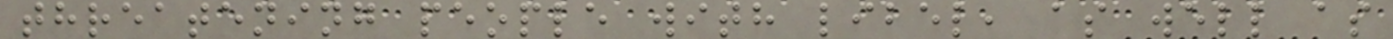threatening people with libel, as well as
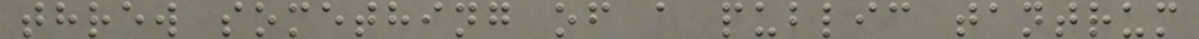threw something of a public tantrum
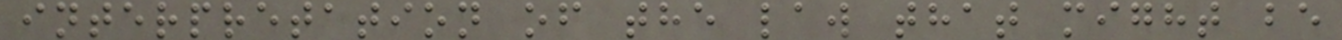interpretation of the law that might be
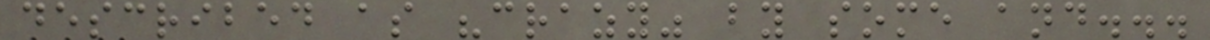described as "crazy" by some and...
